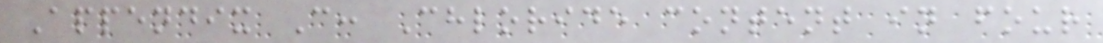Appendix C: Chloride content in four
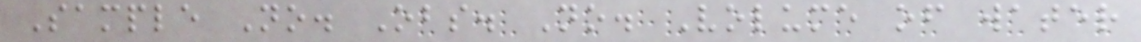Sample No. Obs. No. Volume of water
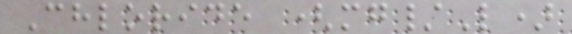Chloride (mg/L)
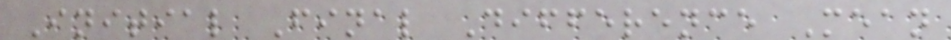Initial Final Difference Mean
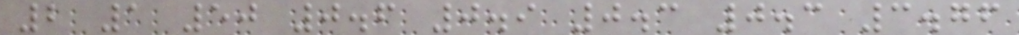2 1 50 0.6 0.9 0.3 0.3 3.76
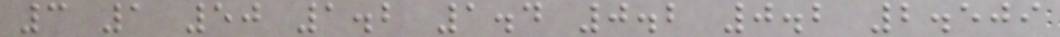3 1 50 1.2 1.4 0.2 0.2 2.509
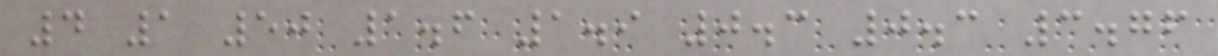4 1 50 1.6 1.9 0.3 0.3 3.76
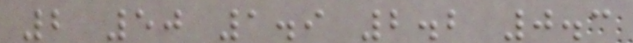2 50 1.9 2.2 0.3
